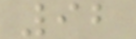92
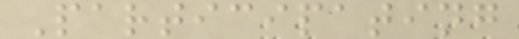Participating
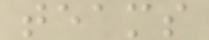teams
